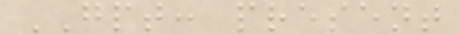GPT: present
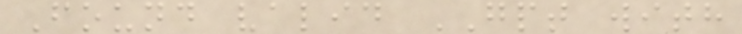Found valid GPT with
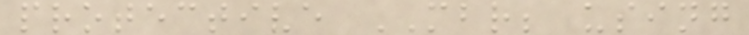protective MBR; using
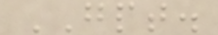GPT.
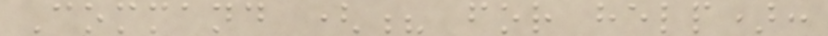Command (? for help):
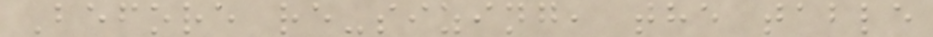Before re-sizing, the table
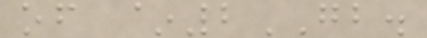of ~2GB.
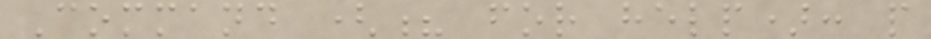Command (? for help): p
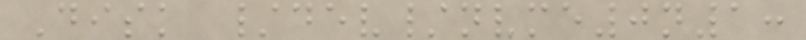Disk /dev/nvme0n1:
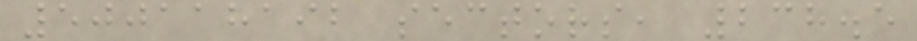500118192 sectors, 238.5
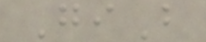GiB
